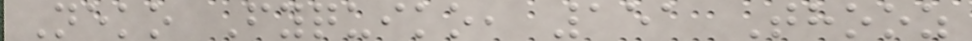Neko Fyquiko, 151 Thooz
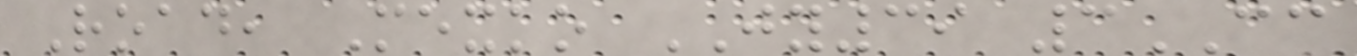Road, Mexko JY39 3CC
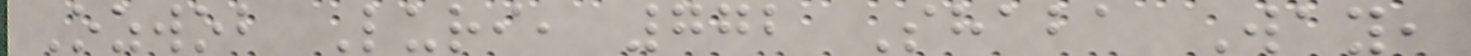Ozwob Luri, 772 Shaba Way,
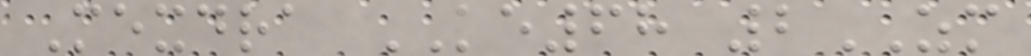Mexdra KE68 2ZM
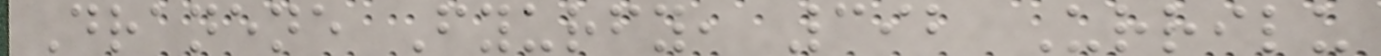Dranene Fyurfy, 392 Urrilu
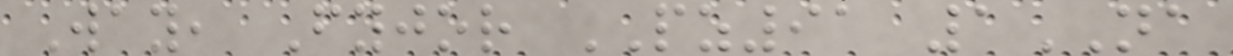Way, Fyjor PZ91 1NA
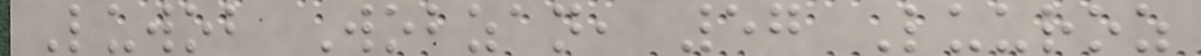Luwob Wobzan, 57 Luuroz
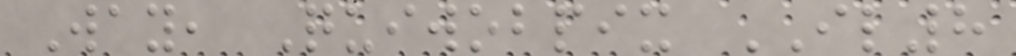Way, Quiwobpix IL8
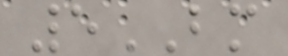5BM
